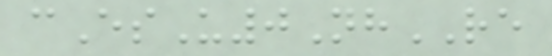cEsU0NhRE
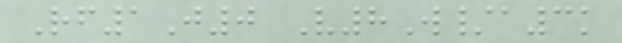Rf1J0 V8W/a3k
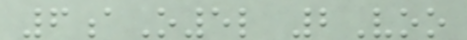6aO5l 2Voo
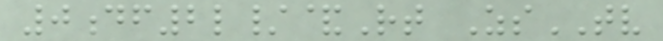0df2l/&Rt ZsTV
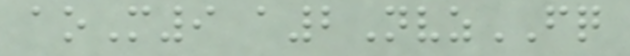aoM9 a2NvzFQ
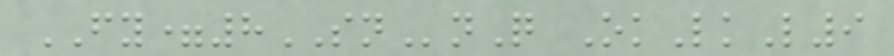FY=8SNnQ OkLkL9
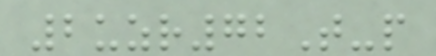2uzr72T-p
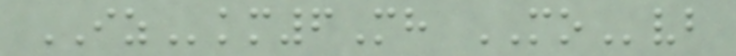IZkm6Mh MOvb
